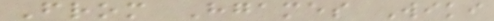From Hgames Wiki
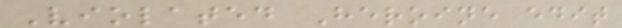Violated Heroine edit
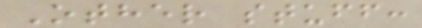Other stuff:
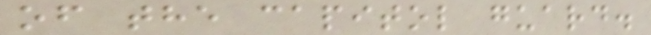of the capitol guard.
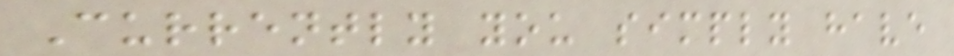Currently you simply have
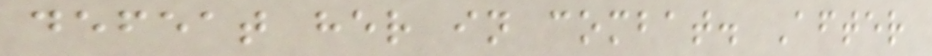defeat her in combat. After
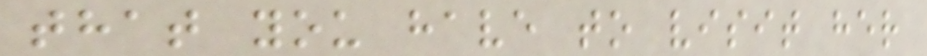that you have to visit her
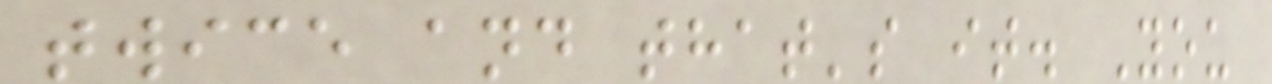twice and that's it. You
